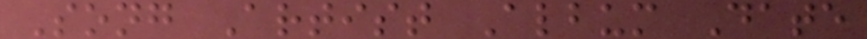Song Artist Album Date
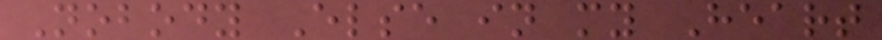Nobody Else in my Heart
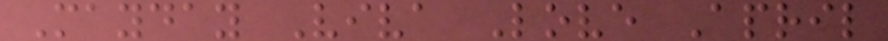Mayday Viva Love April
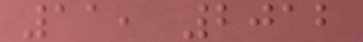11, 2012
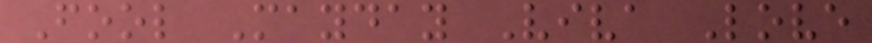Fool Mayday Viva Love
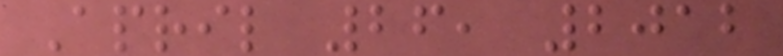April 26, 2012
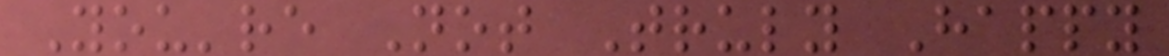You're Not Truly Happy
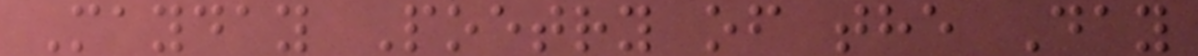Mayday Poetry of the Day
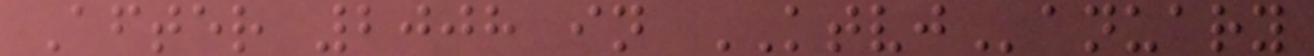After 2008 in KTVJanuary
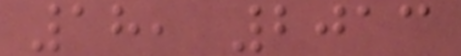18, 2013
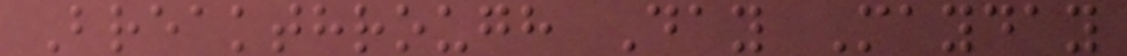Breakthrough Day Mayday
